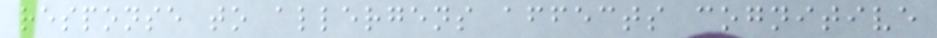response to allergens affects cognitive
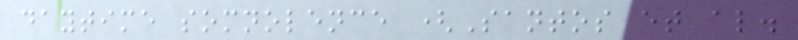daytime somnolence (Santos et al.
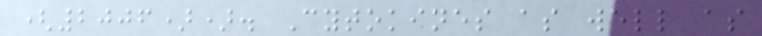(2006)). Cytokines as well as
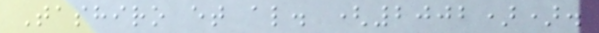Tashiro et al. (2002)).
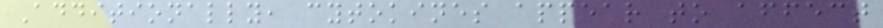Additionally, cytokines appear to affect
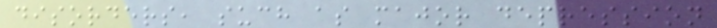disorders, such as major depression
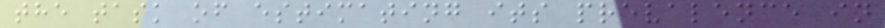the task of estimating its prevalence in
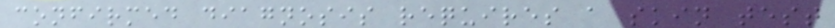confirmed diagnosis requires a skin test
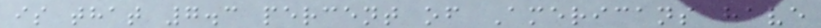is that 7.3 percent of Americans have
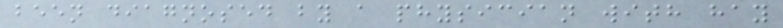been diagnosed by a physician with hay
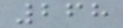268
